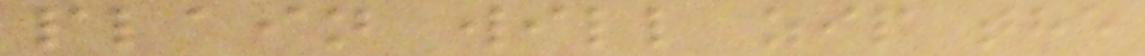plain will zip the
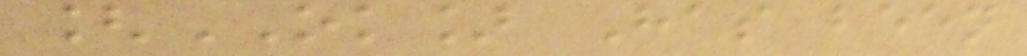[OK] Has been
